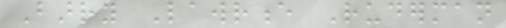Barry Lawrence Ruderman
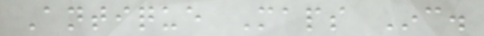Antique Maps Inc.
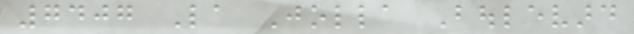7407 La Jolla Boulevard
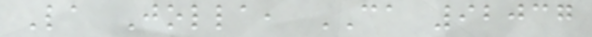La Jolla, CA 92037
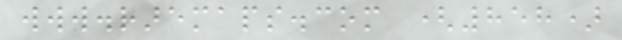www.raremaps.com (858)
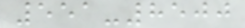551-8500
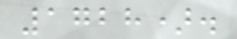1728).
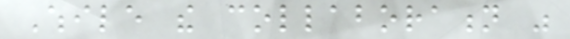While the collaboration was
